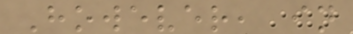However, in
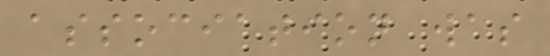association was
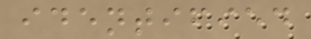identified
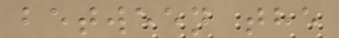between the
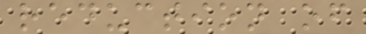reduction of
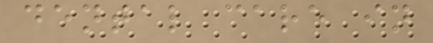dental care in
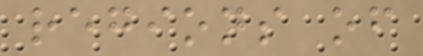regions of
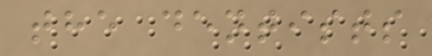the dentists
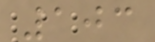103
